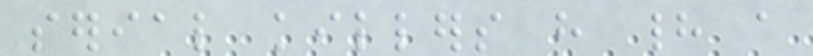serial killers have had a
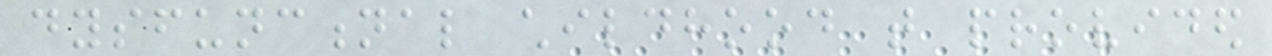dysfunctional childhood that provided
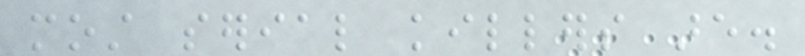most serial killers are.
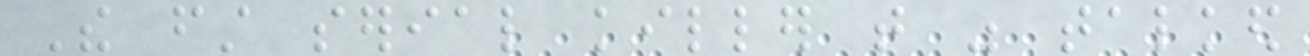The first serial killer that was talked
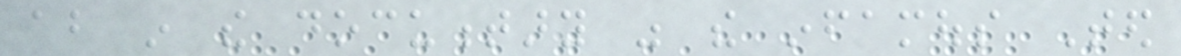about in the documentary was the infamous Ted
